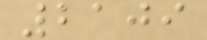2109
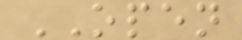OPEN
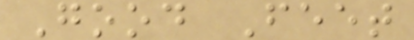Good Feet
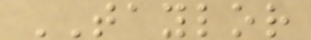TAYLOR
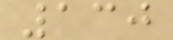130
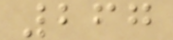267
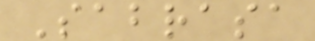Sabrasa
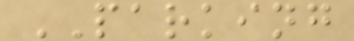PARKING
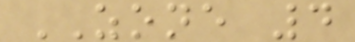ZONE 4
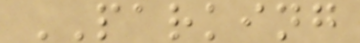PARKING
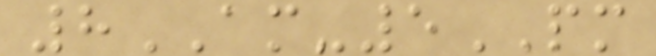8AM-5PM
